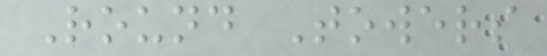Round Towers
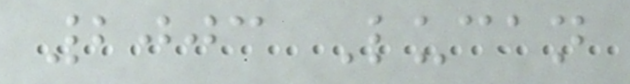2003 Lucan
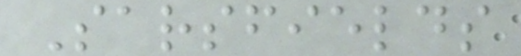Sarsfields
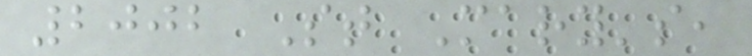2002 St Mary's,
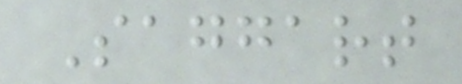Saggart
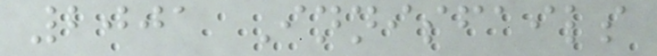2001 Innisfails
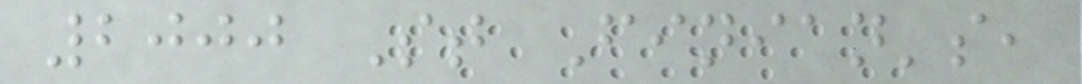2000 St Finian's,
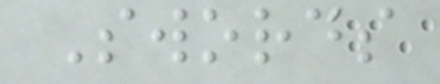Swords
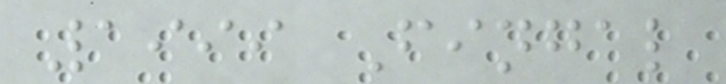1999 Fingal
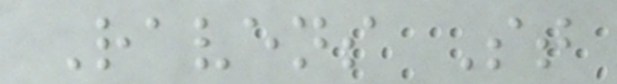Ravens St
